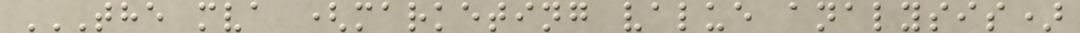THE MVA (MARKETING VALUE ANALYSIS)
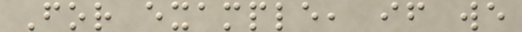For example, if we
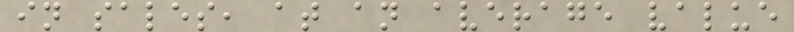in sales, at an average value
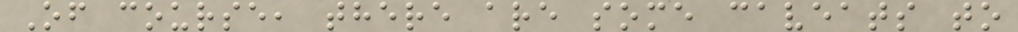Of course, there are some caveats to
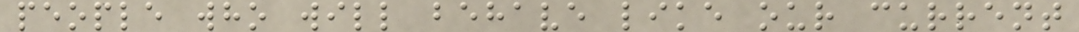people who will behave like our current
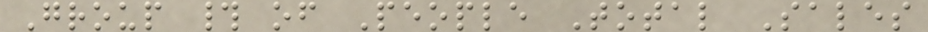Group # of People Total Sales
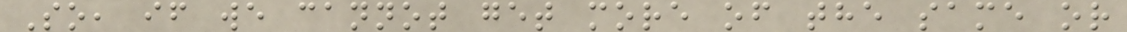So, if we cannot get more of the same or
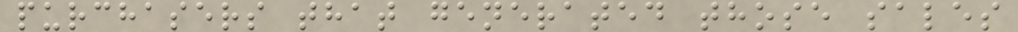purchasers that generated those sales
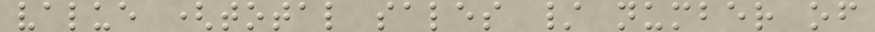value (total sales / number of
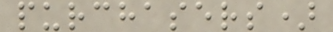purchasers)
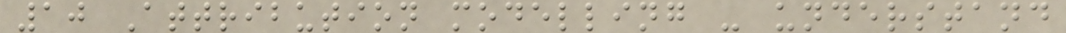10 Attribution modelling - understand
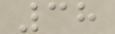38
